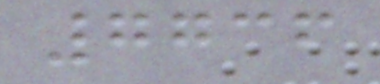7736
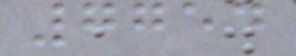7754
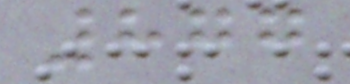877
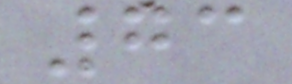73
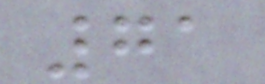71
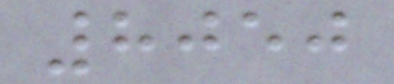8050
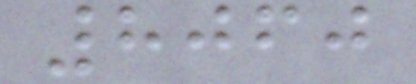8060
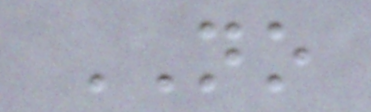NO
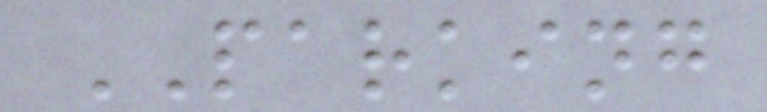PARKING
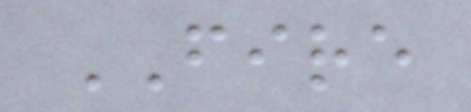FIRE
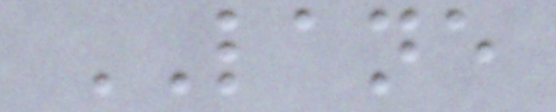LANE
